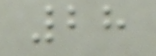28
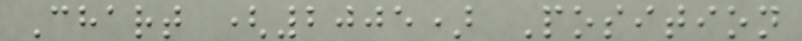Chart (2005) Position
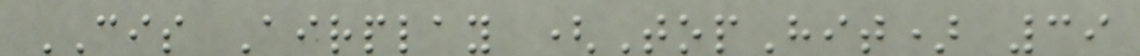CIS Airplay (TopHit) 39
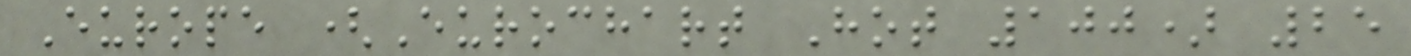Europe (Eurochart Hot 100) 25
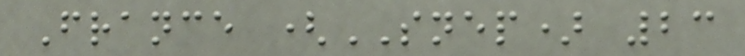France (SNEP) 23
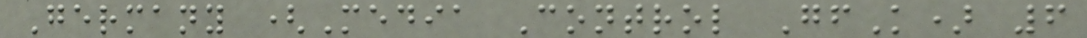Germany (Media Control GfK) 6
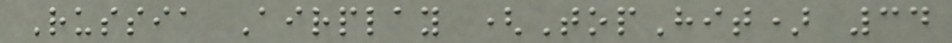Russia Airplay (TopHit) 34
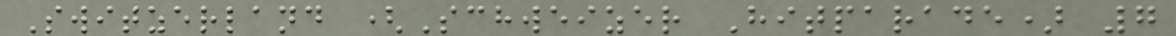Switzerland (Schweizer Hitparade) 7
